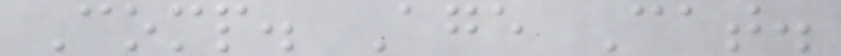Comp. Age Cat.
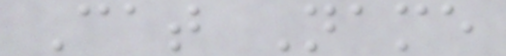Cat Name
